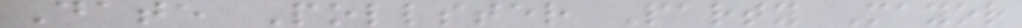Date Pollster Party Mayor
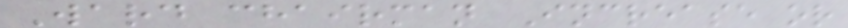Ward chairman Increase or
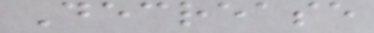Decrease
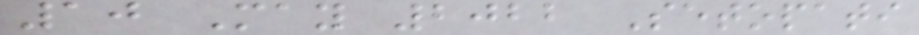10 May 2022 Setopati
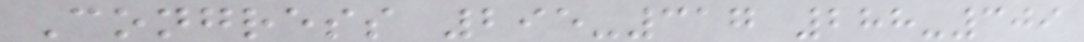Congress 295-317 288-309
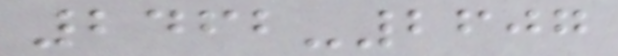2462-2607
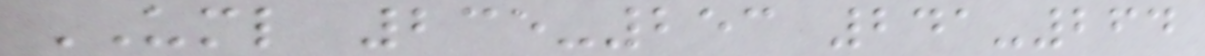UML 235-253 241-264
